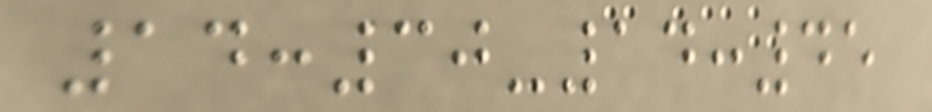14:30-14:45
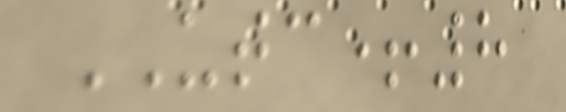UTC+8
